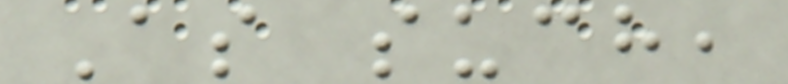As such,
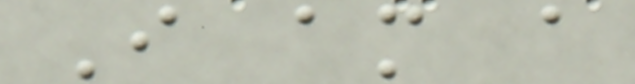I am a
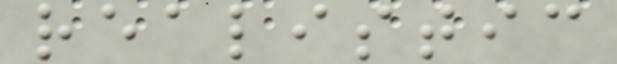realistic
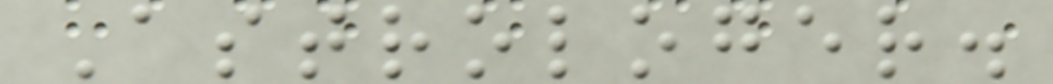Astrologer.
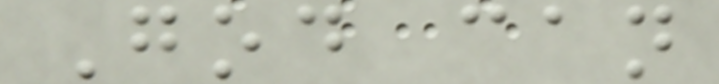God can
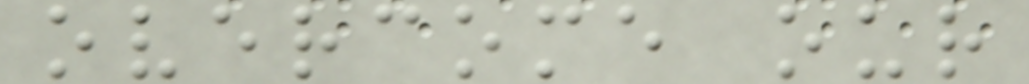overcome our
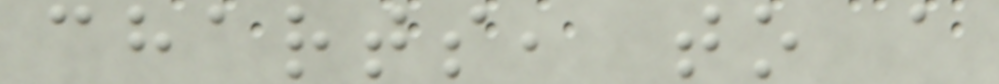charts, to a
